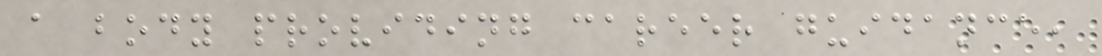a body providing career guidance,
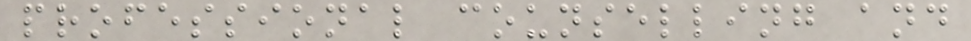professional counselling and
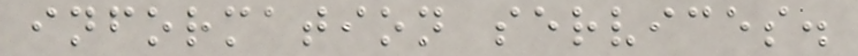information services.
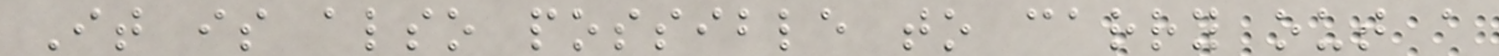It is also possible to carry out a
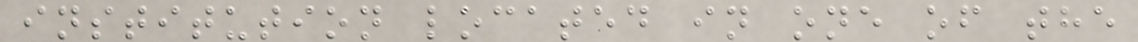institution located in one of the
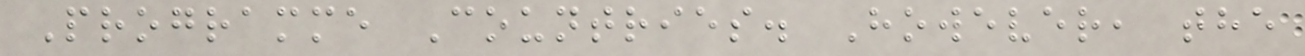Programme Countries. However, the
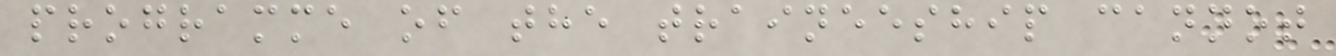programme of the traineeship cannot
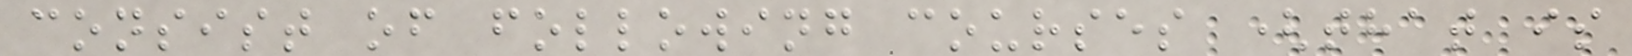consist of following courses (that is
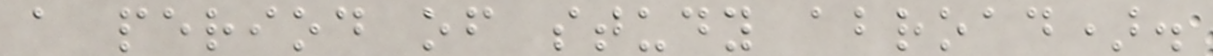a period of study abroad).
